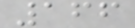166
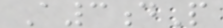A3dP
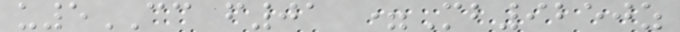u5CC f01 =Mb9250z
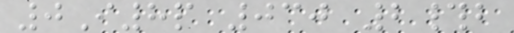0I8p 030 2#b
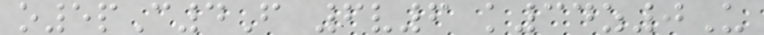o5pC4F 6v6 k34z0U
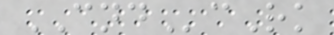CNDcRk
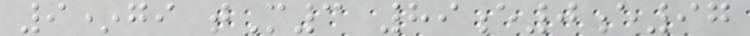9*gi tM3 89e0e97
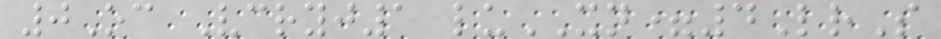0Oc Vcryj1 luXN=4LrS
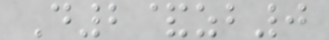D2&zb0
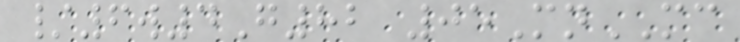/6w4G82 05MnMC
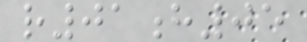r01h05
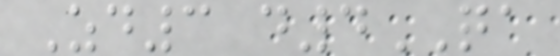Zd3 d4QA
